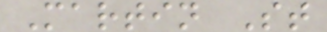Martin St
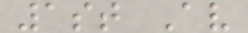1st Av
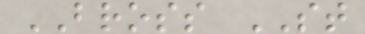BROSS ST
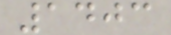1403
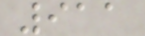911
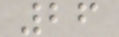26
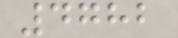4782
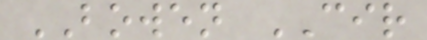BOWEN CIR
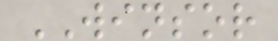WINSOR
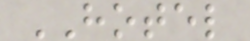HOTEL
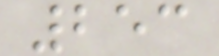253
